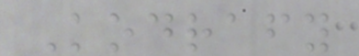Kodrafy
